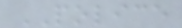POLICE
